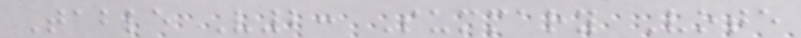Table V2: Summary Vote
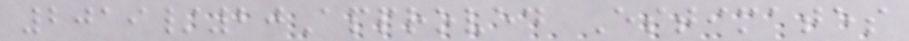2019/20Approved Estimates
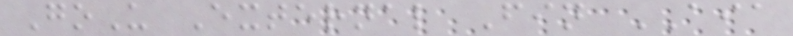GoU External Fin AIA
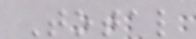Total
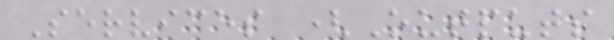Services (Outputs
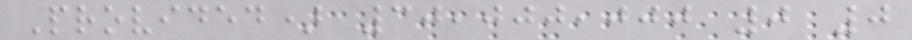Provided) 30,000,000 0 0
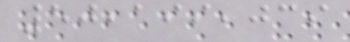50,199,039
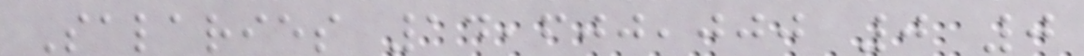Salaries 14,600,000 0 0
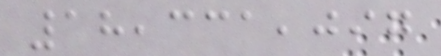18,331,097
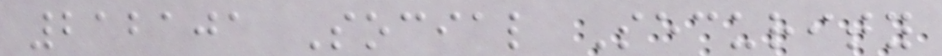212101 Social Security
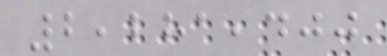2,281,400
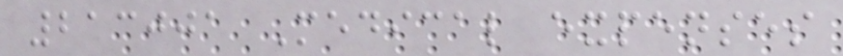213001 Medical expenses
